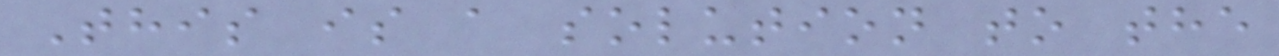This is a solution to the
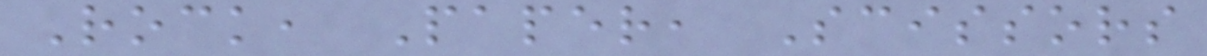Rock, Paper, Scissors
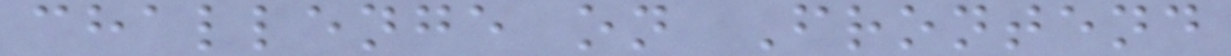challenge on Frontend
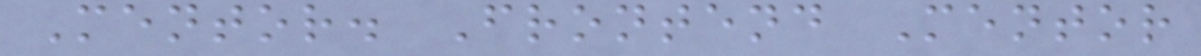Mentor. Frontend Mentor
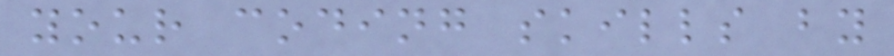your coding skills by
